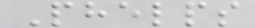Phelps
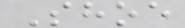Shoe
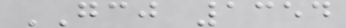GCJ 1354
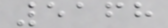5168
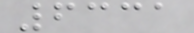6331
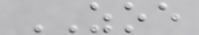ZOE
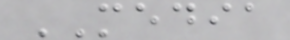MEDIA
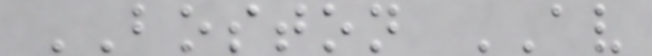BOSTON AV
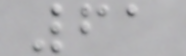61
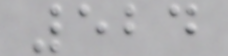524
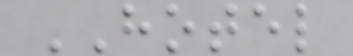HOTEL
